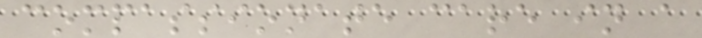compassionate care in a
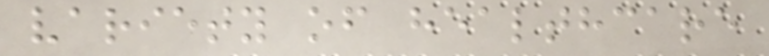variety of healthcare
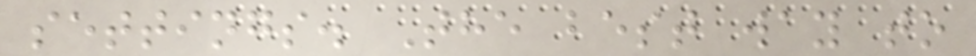settings. The best way to
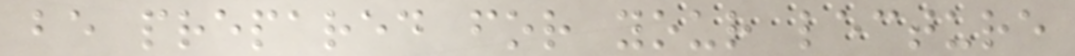be prepared for your lecture
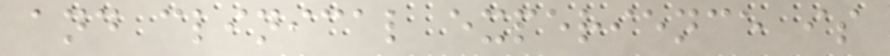and clinical experience is
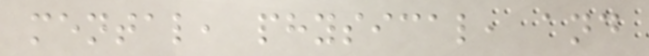mental, physical, and
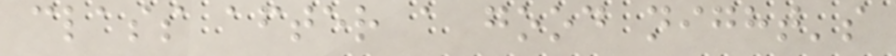class after a good night's
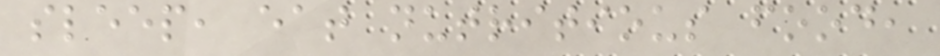sleep, eat nutritious food,
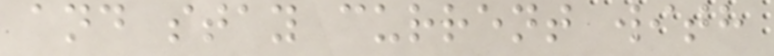and stay current with
